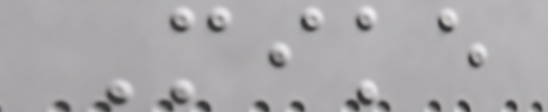Mike
